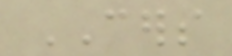CERS
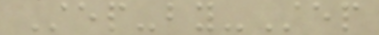Step-by-Step
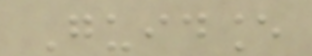Guidance
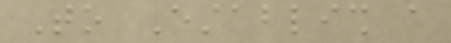To Establish a
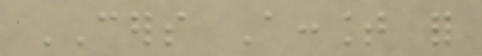CERS Account for
